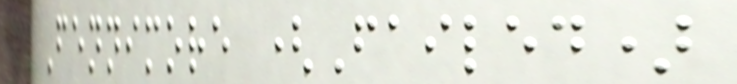Fennimore (Failed)
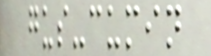gus-cumin
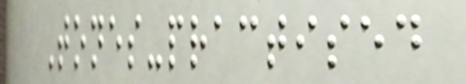Tones-practised
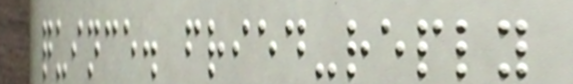quince. fried-reply
